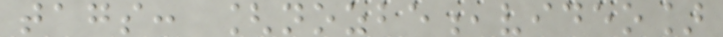tags: [nozbe,video]
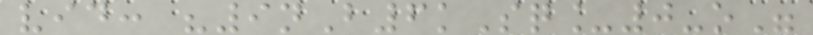vid: "9nB6kSq_0-o"
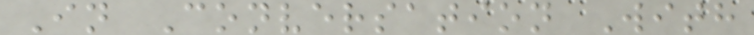In Conversation With
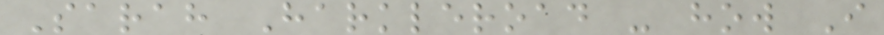Sarah Harkleroad - how I
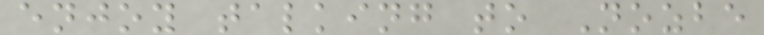enjoy talking to Nozbe
